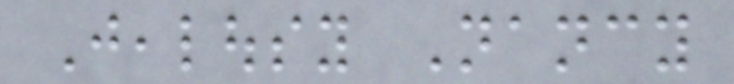Jealousy Nancy
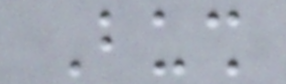Bush
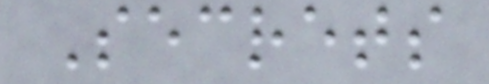Secrets
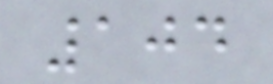104
